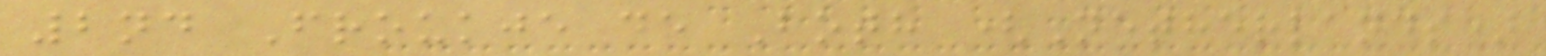2nd Froukje de Both (Netherlands)
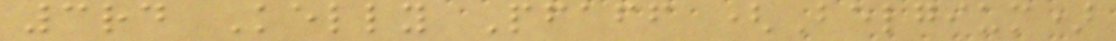3rd Kelly Pfaff (Belgium)
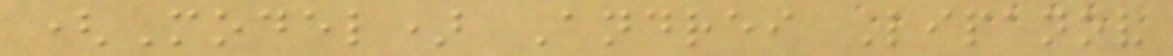(Model) Andrei Lipanov
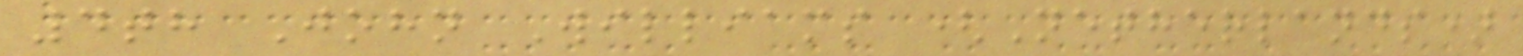4th John Williams (Netherlands)
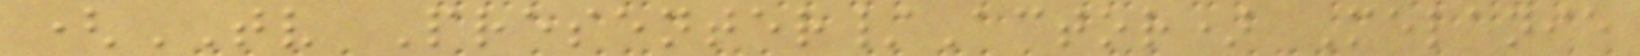(TV Presenter/Actor) Melanie
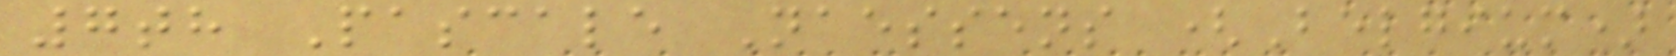7th Pascale Naessens (Belgium)
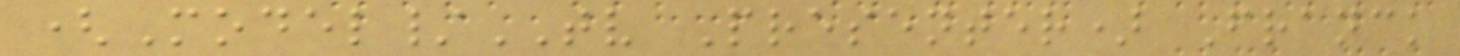(Model/TV Presenter) Franck
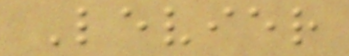Levier
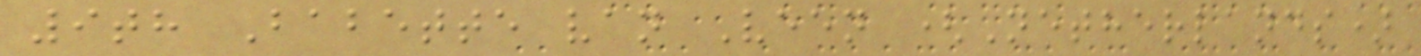9th Babette van Veen (Netherlands)
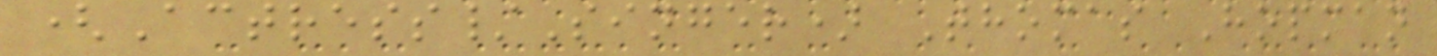(Actress/Singer) Thomas Hopman
